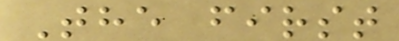The first
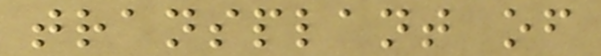transplant of
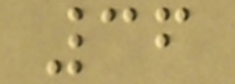36
